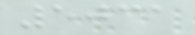5031
